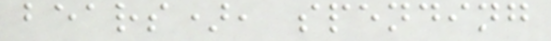bears), spending
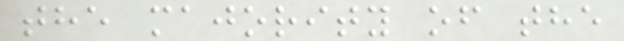the majority of the
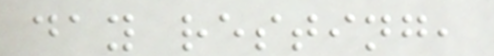day resting,
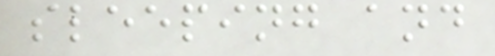sleeping and
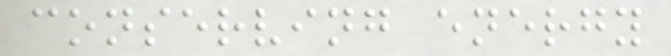conserving energy
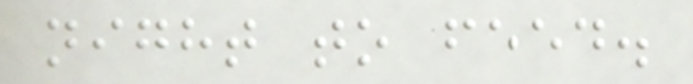night to feed.
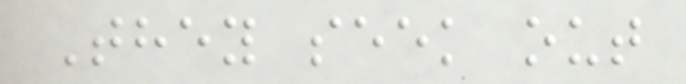They seek out
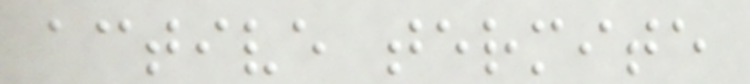active termite
